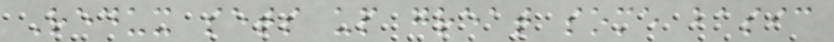Redux sets up great some basic
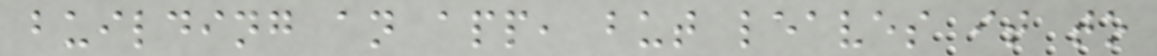building an app, but leaves it to
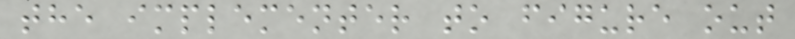the implementer to figure out
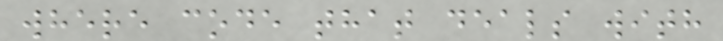where code that deals with
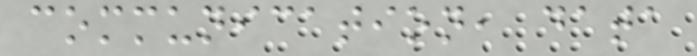communication, data
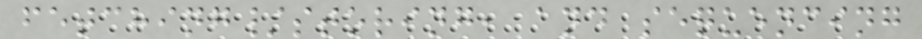fetching/storing, and sequencing
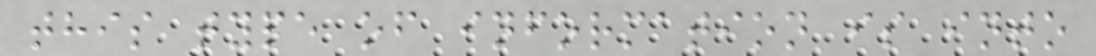this type of information is into
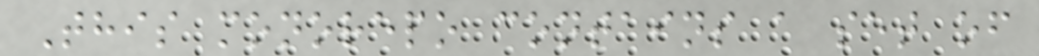This monorepo contains a set of
